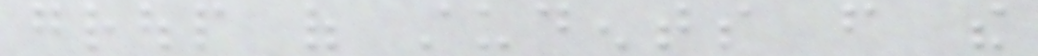group of students from the
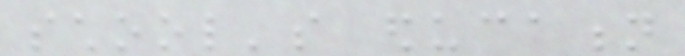school's education
